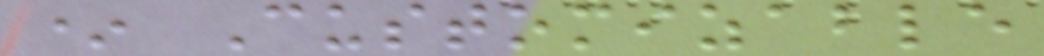* Customizable
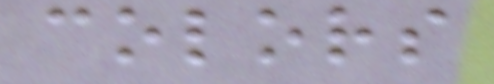colors
